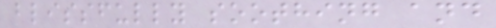blissfully soothing and
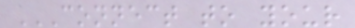CONNECT TO YOUR
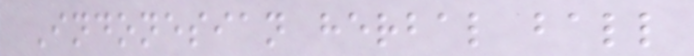Indonesian herbal ball
